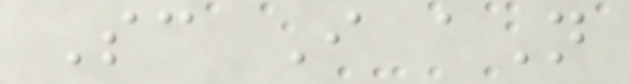Sc I aN
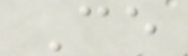Ce
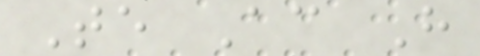Te Ac H
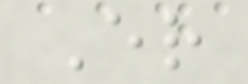Er
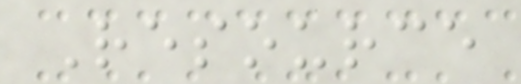Resource
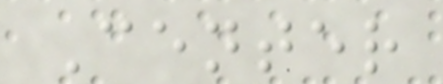Center
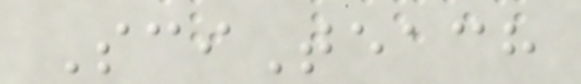SciTeach
